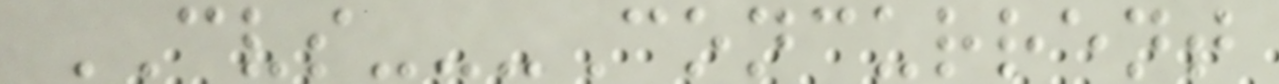CVS---Concurrent
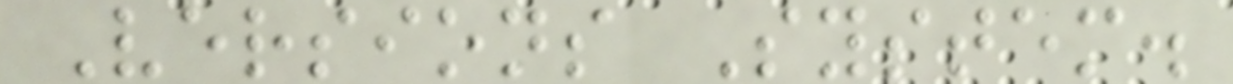Versions System.
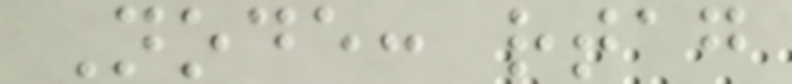Node: rtag
